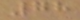78
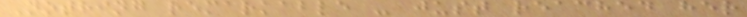Nothing remarkable - just reached her
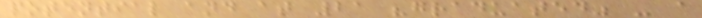potential and at 21 "graduated" - a
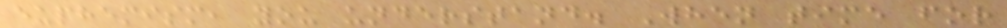euphemism, you understand. When time for
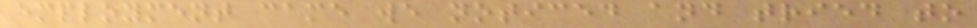employment came we noticed and tried to
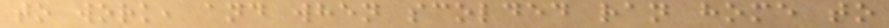to work, and when scolded ran home to
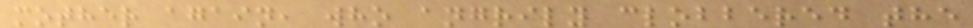mother again, who angrily clobbered the
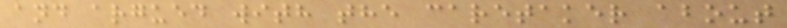and argued with the caretaker about
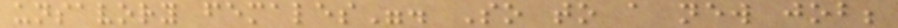unsavory females". So to a new job;
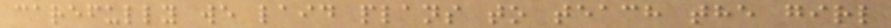carefully we laid plans to teach the girl
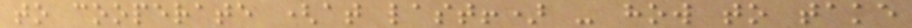to cooperate (at last!) - how to take
